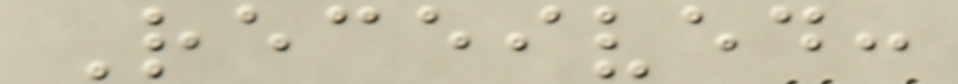Received:
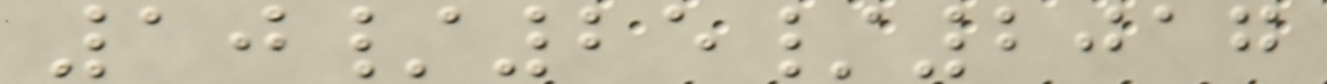10/25/2017
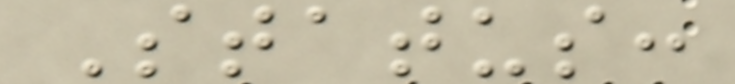Status:
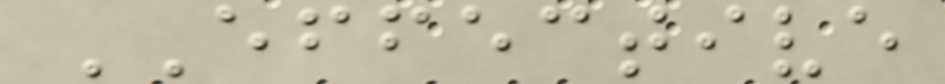EFFECTIVE
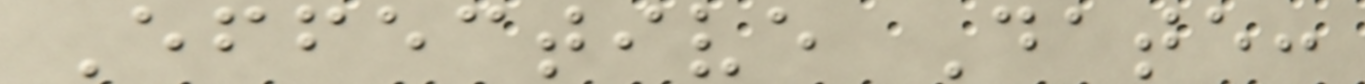Effective Date:
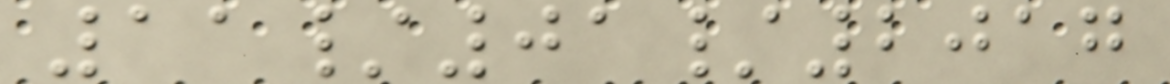11/01/2017
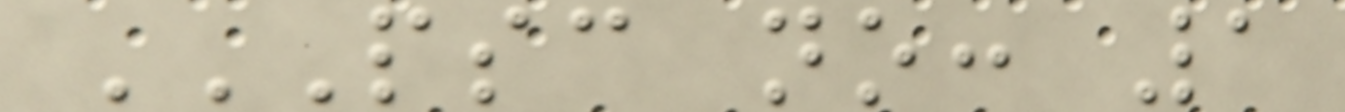PSC NO: 1
